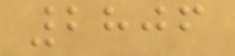2806
